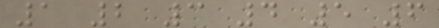1 2 3 4 5 6
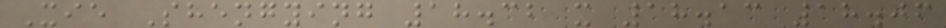Xie Shengying 18.32 x 18.13 18.06
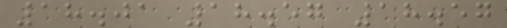18.01 18.57 18.57
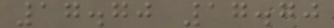17.70 17.70
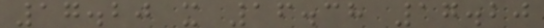17.20 x 16.38 17.20
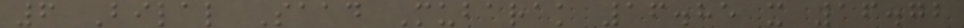6 Bilal Saad Mubarak 16.85 x 16.72
